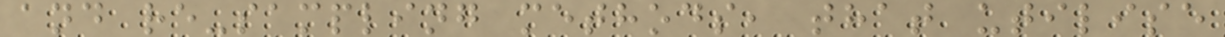and re-sampling methods, that utilise
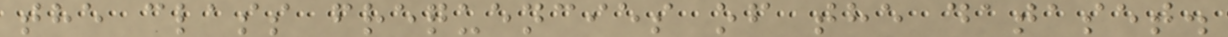the class frequencies of the dataset.
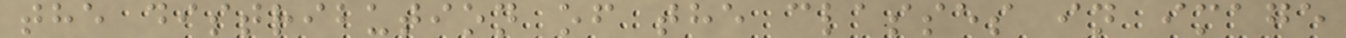the distribution of the classes in image
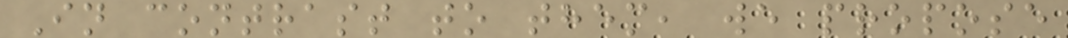In contrast to them, we propose
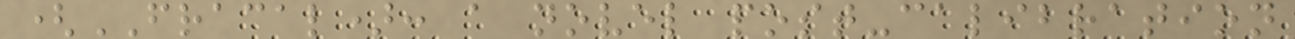(FRACAL): a novel post-calibration
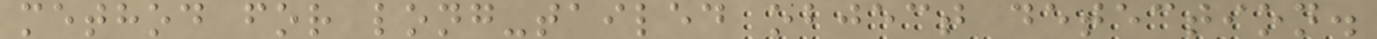method for long-tailed object detection.
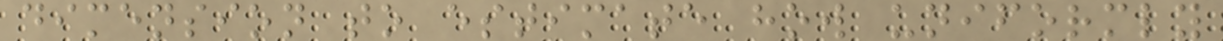dimension to estimate how uniformly
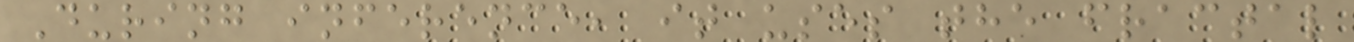During inference, it uses the fractal
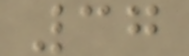37
